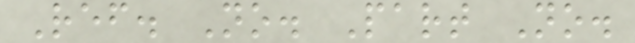Ref. No. Part No.
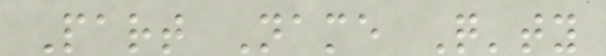Part Name Q'ty
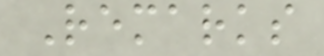Remarks
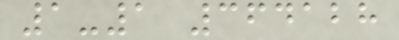1-1 364128
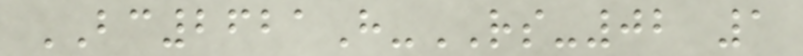BC2621H-RS-02 1
